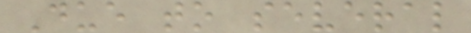Due to several
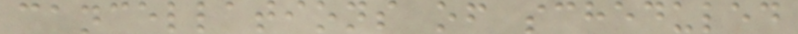cancellations of scheduled
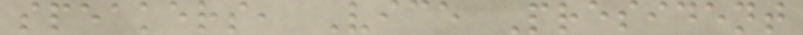speakers, Vice President
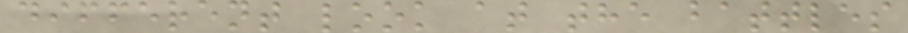different look at the battles
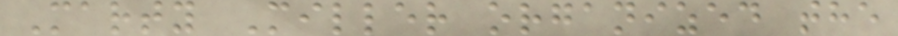Marty Miller organized the
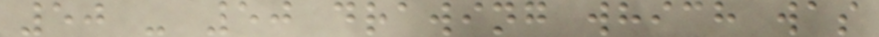50 - 50 drawing which was
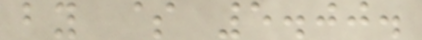by $ 5.00.
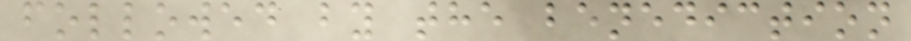followed by the benediction
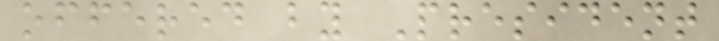offered by President
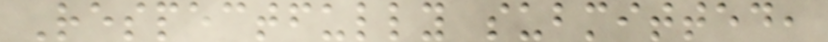Respectfully submitted,
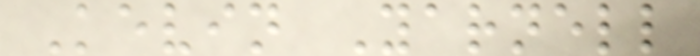Kevin Yarnell
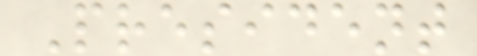President
